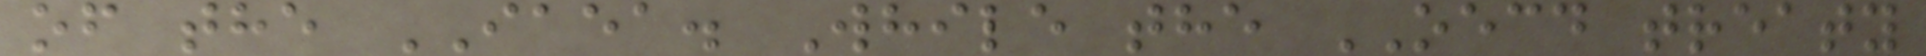of the IAEA. While the OECD treaty
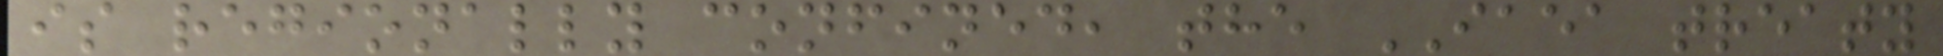is regionally confined, the IAEA treaty
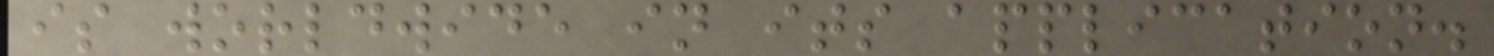is worldwide in its application.
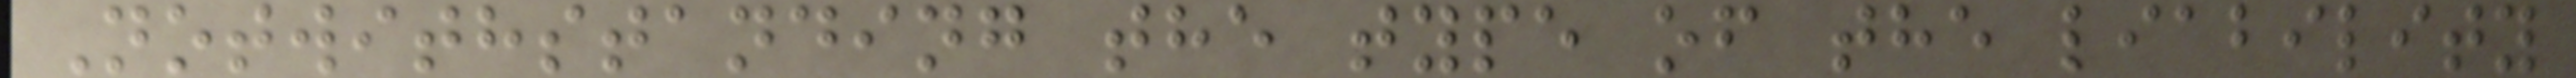Notwithstanding the type of the liability
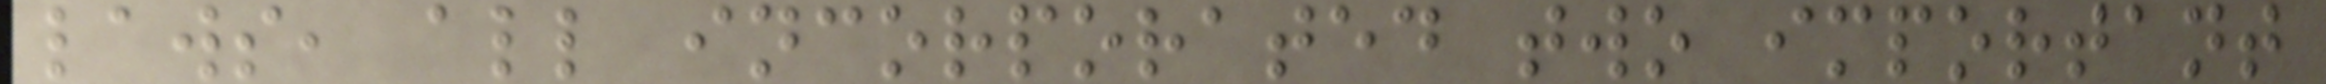laws, all incorporated two important
